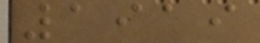1919
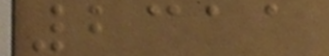2311
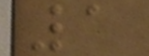1
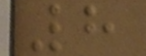8
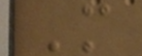M
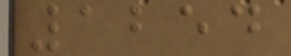1254
